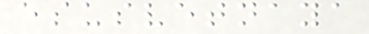esusvetnaya
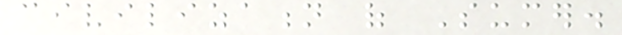civilization of Sumer.
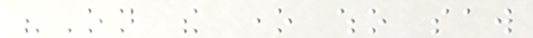"On the one who saw
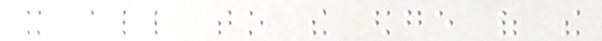it all to the edge of the
